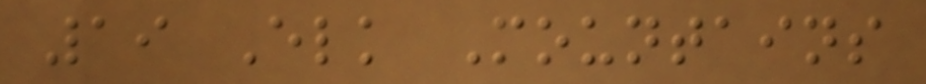19 Elk Mountains
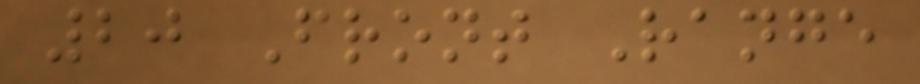20 Front Range
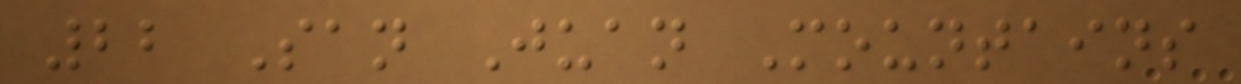22 San Juan Mountains
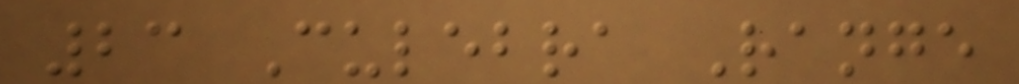23 Culebra Range
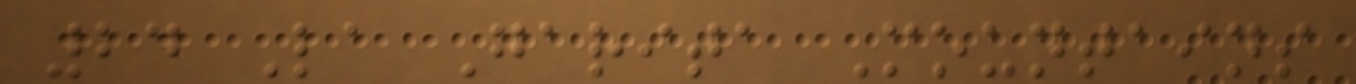24 La Garita Mountains
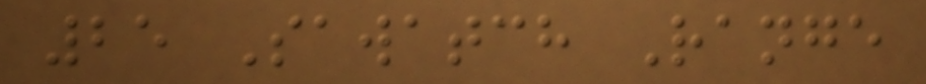25 Sawatch Range
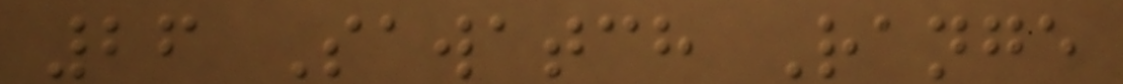26 Sawatch Range
